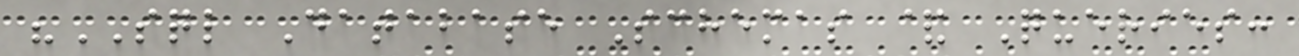"SQL Database Schemas & Queries:
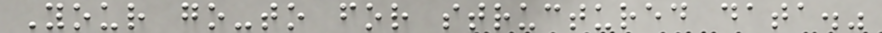Your go-to for structured data."
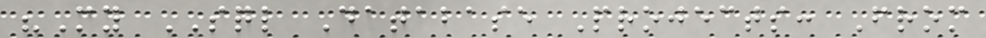"My SQL Database Projects: From
